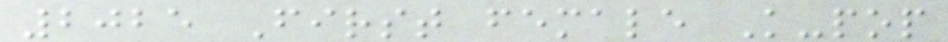2025 First female K-pop
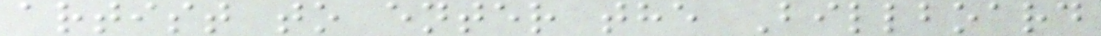artist to enter the Billboard
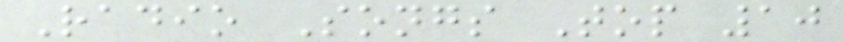Radio Songs Top 10
